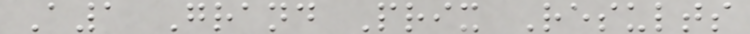A1 Grand Prix Results
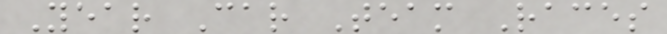Year Car Team Races
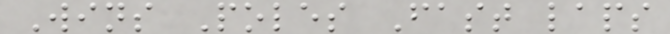Wins Poles Fast laps
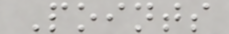Points
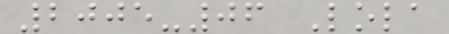2005-06 Lola
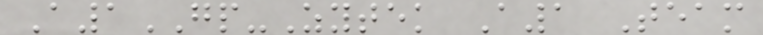A1GP-Zytek A1 Team
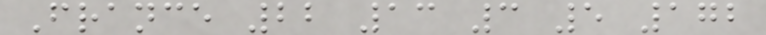France 22 13 3 5 172
